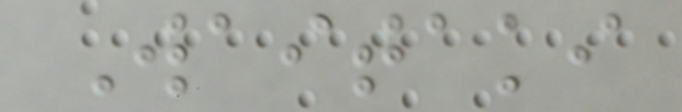Waitaki
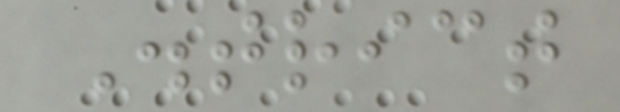District
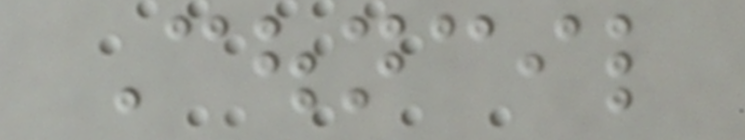Council
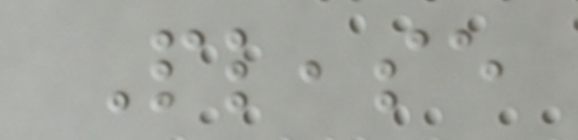Please
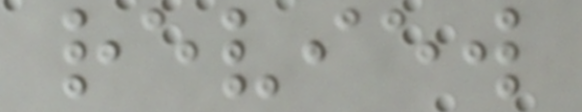review
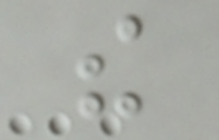the
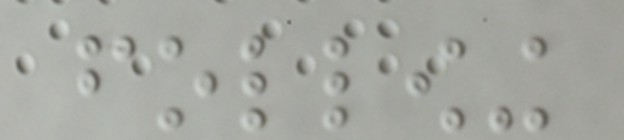following
